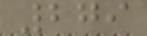279
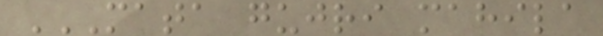MATA GUJRI MAHILA
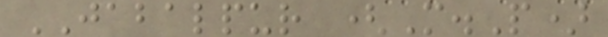JABALPUR (M.P)
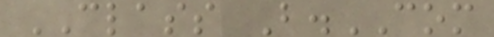CLASS B.COM
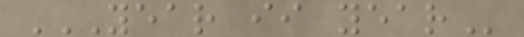YEAR II YEAR
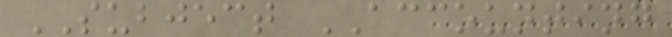SUBJECT ACCOUNTING
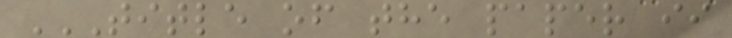TITLE OF THE PAPER II
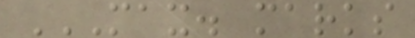MAX. MARKS
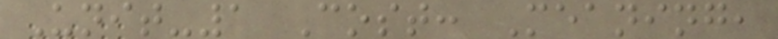Unit-1 Cost: Meaning,
